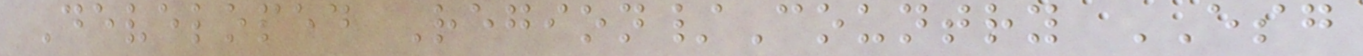Developed Region/Country ESG
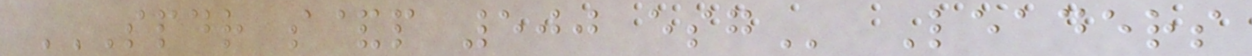SPDR S&P 500 ESG Leaders
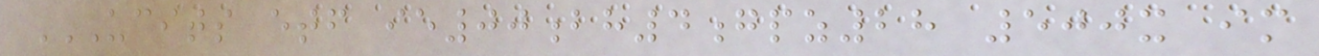UCITS ETF IE00BH4GPZ28 500X IM
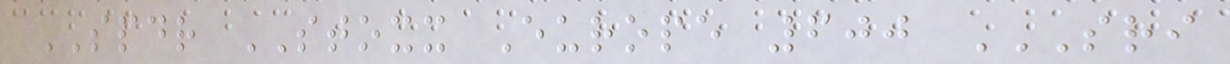SPDR STOXX Europe 600 SRI
